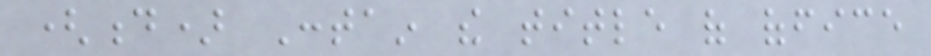(d) Contain the title of office
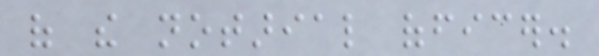of the notarial officer.
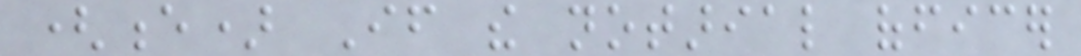(e) If the notarial officer
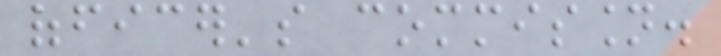officer's commission.
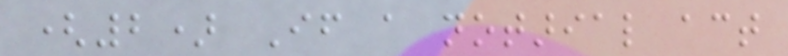(2) If a notarial act
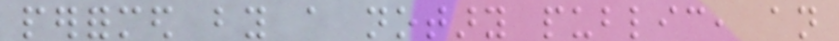performed by a notary public, an
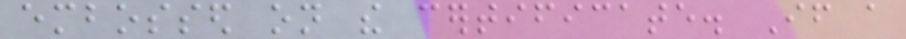embossed on the certificate. If a
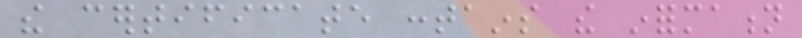the certificate contains the information
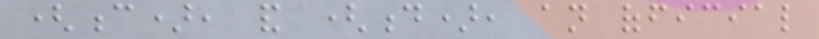(c), and (d), an official
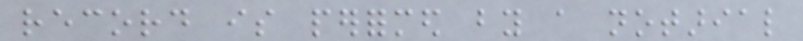record is performed by a notarial
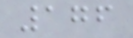176
